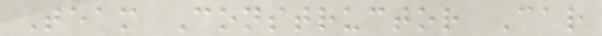Team Constructor Car
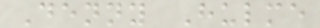Denny Hulme
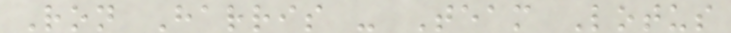Ron Harris - Team Lotus
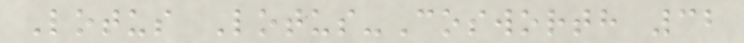Lotus Lotus-Cosworth 32
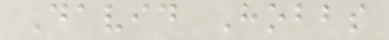David Hobbs
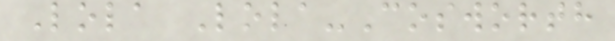Lola Lola-Cosworth
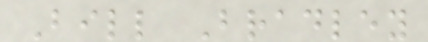Bill Bradley
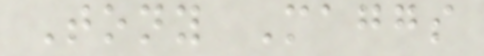Tony Maggs
